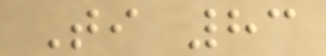Ti 83
